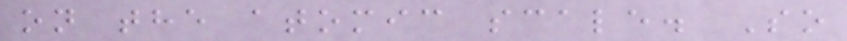on the atomic scale. So
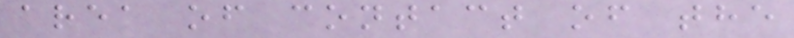area of contact of the
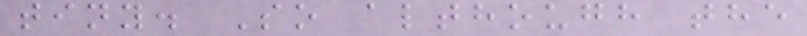tiny. So although the
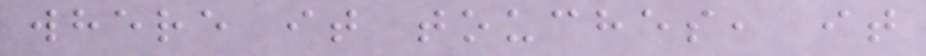where it touches, it
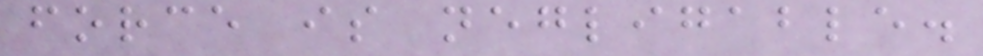force is negligable.
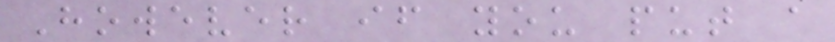However if you put a
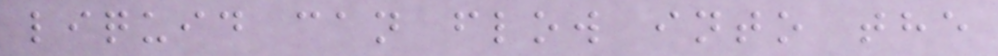liquid can flow into the
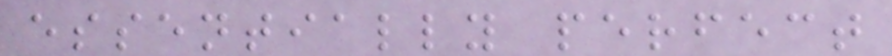essentially perfect
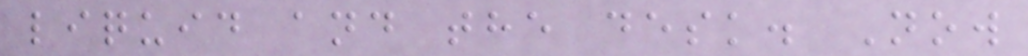liquid and the desk. Now
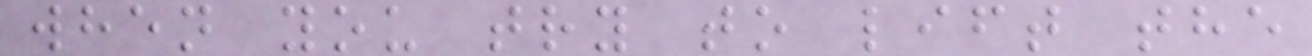when you try to lift the
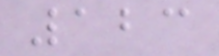123
